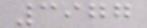3977
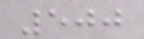500
